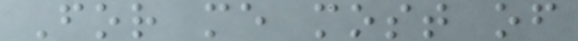For me most of
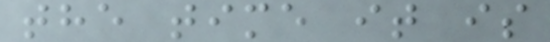the time it is
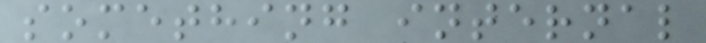something internal
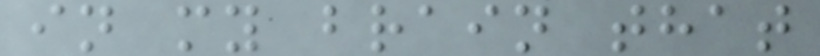in my brain that
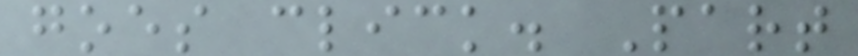goes click. Part
